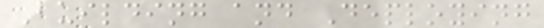Building and Deploying
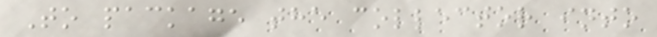To package the collector into
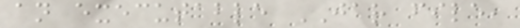an executable JAR file,
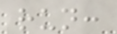run:
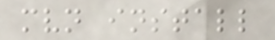mvn install
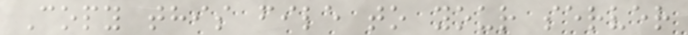Copy this file to your server
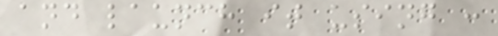and launch it using :
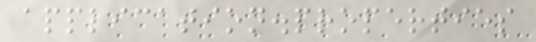application.properties
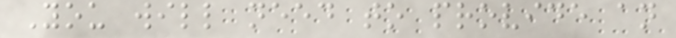You will need to provide an
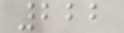222
